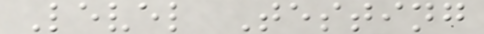Level Testing
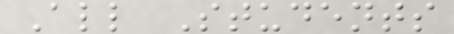All Students
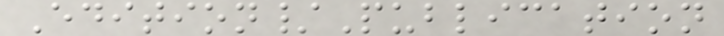Edition/Publication
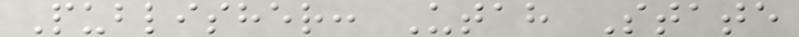Publisher: Utah State
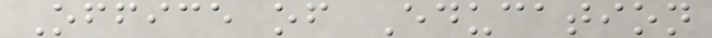Office of Education
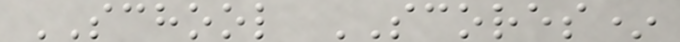SCHOOL SCORES*
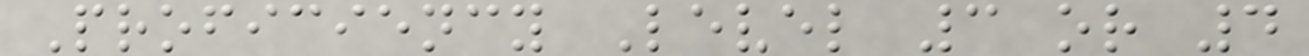Proficiency Level 3 or 4
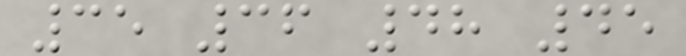35 36 48 45
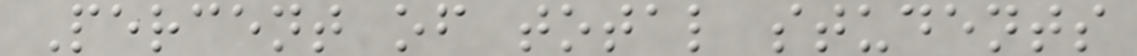Percent of total students
